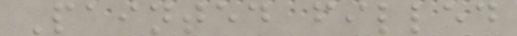Painted filled
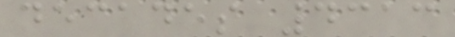decades 4313
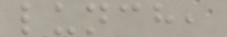lunch,
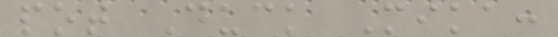pot Duck Mika:
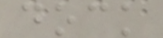dock
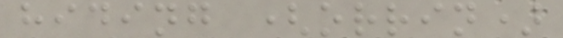hiding (orrin)
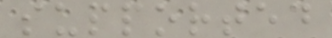supported
